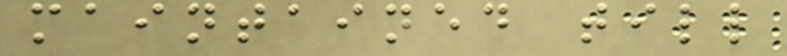maintained till
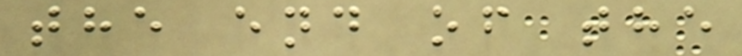the end of the
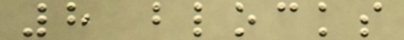8 blocks
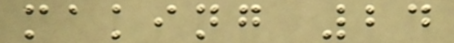making 24
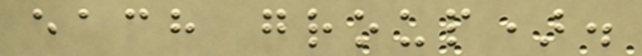each group).
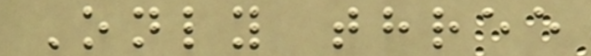Only three
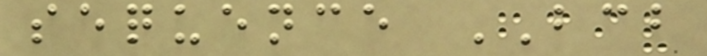sequence BCB
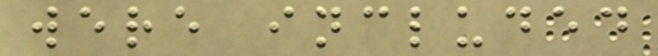were included
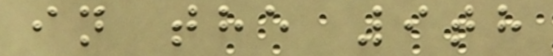in the 9th
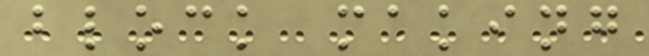block making
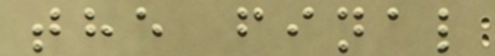the final
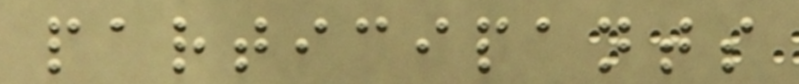participants
